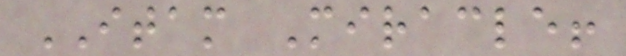ITAM Miracle!
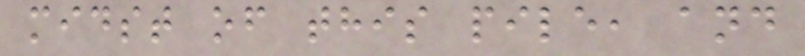midst of this pile, and
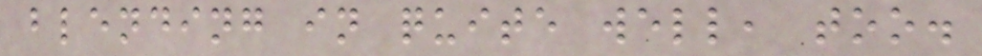blending in quite well, too.
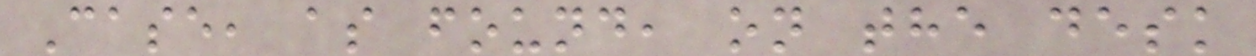Case, as found, on the desk
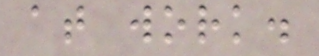at work.
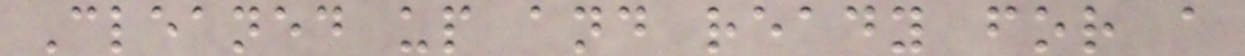Cleaned up and ready for a
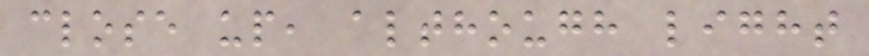close up, although light
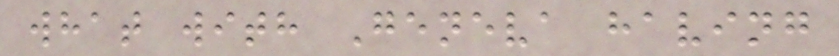what with Geneva having
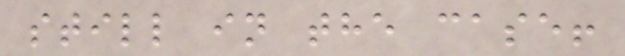still in the case!
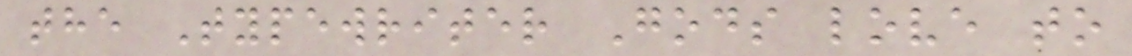the Typewriter Gods love to
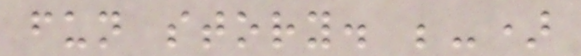fun story. ;-)
